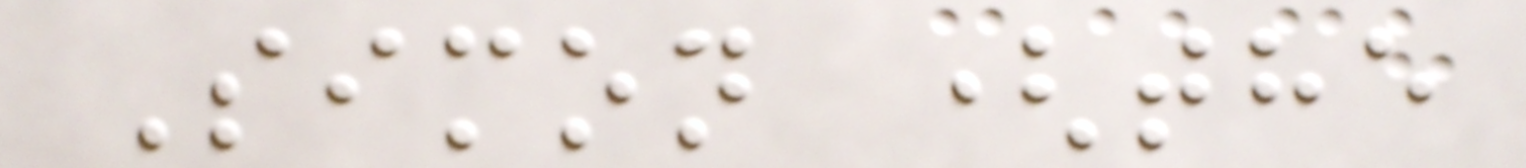Simon (the
